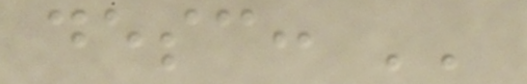desc: ''
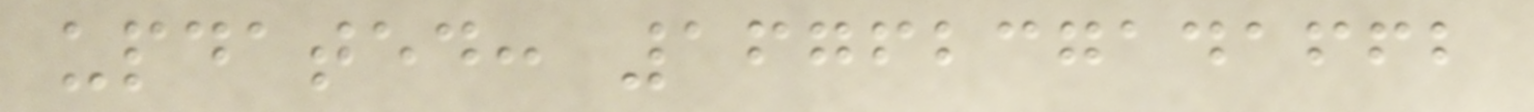updated: 1676237141662
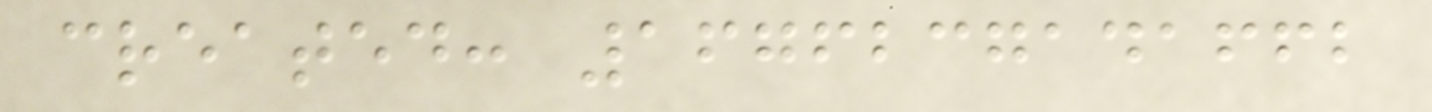created: 1676237141662
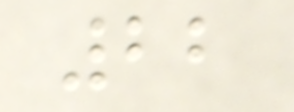22
